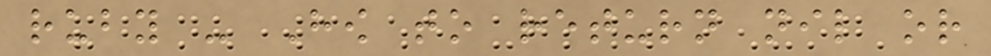ruby - How to return nil or
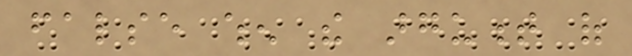false when the argument of
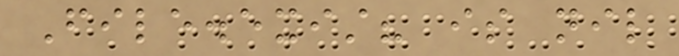File.exist? is nil
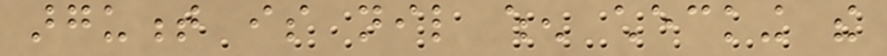argument is nil when checking the
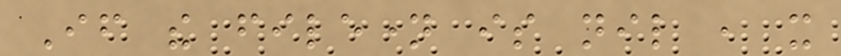If the filename is nil , it
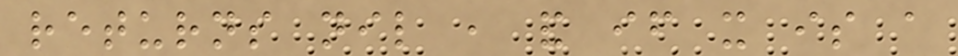returns nil , and if it is a
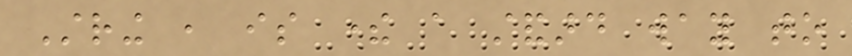String , is there a standard way to
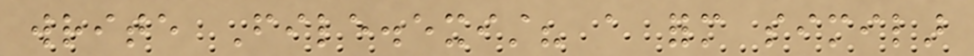write File.exist? a form similar
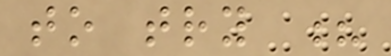to try ?
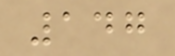147
